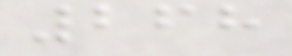268
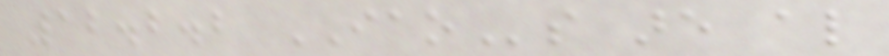12.2.2 IAOs are also
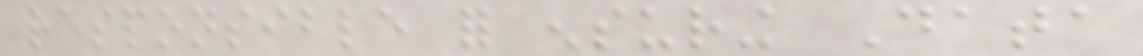responsible for ensuring Data
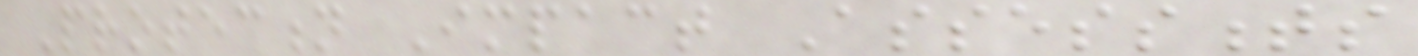Protection Impact Assessments
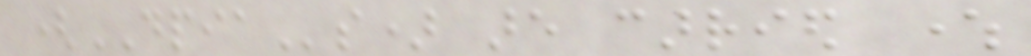(DPIAs) are carried where
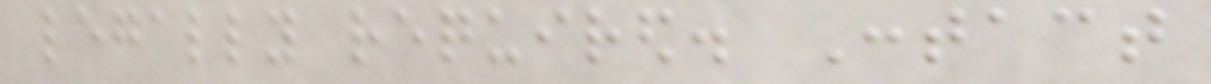legally required. Contact
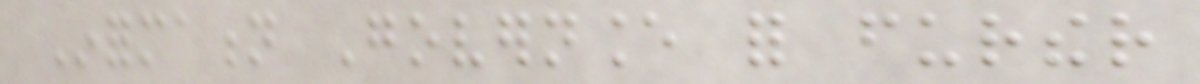Information Governance for further
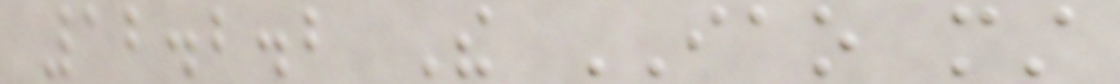12.2.2 The IAO must
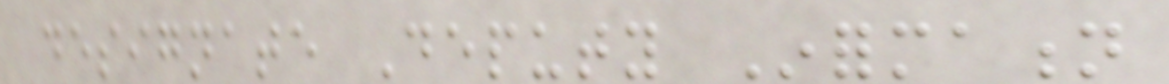designate Deputy Information
